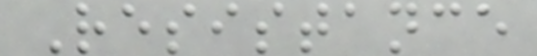Resistance
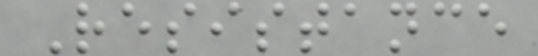Resistance
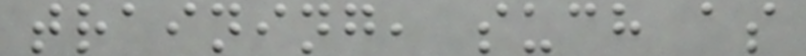training, such as
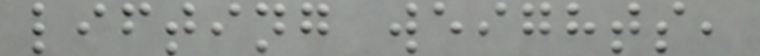lifting weights,
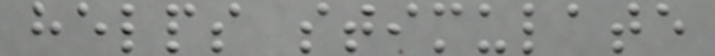helps stimulate
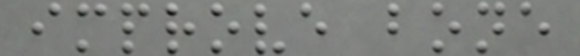improve bone
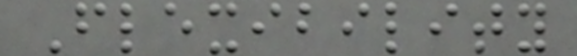Flexibility
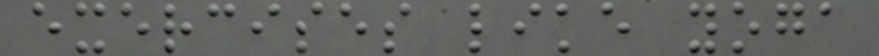exercises like yoga
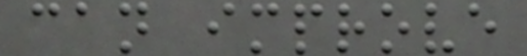can improve
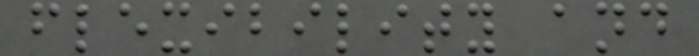flexibility and
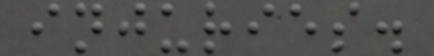injuries.
